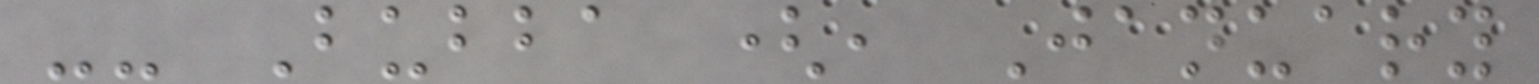-- Bubba (, January
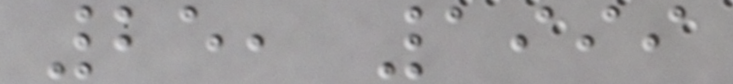25, 1999
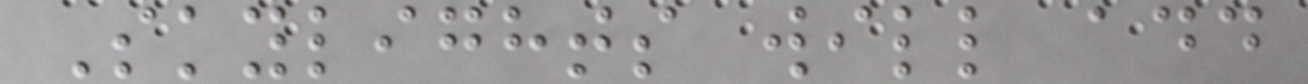Skylights will add
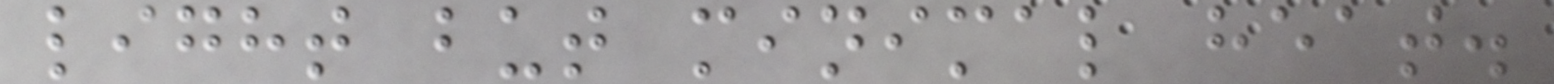light but minimal heat.
